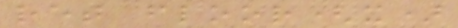ret floor(x)
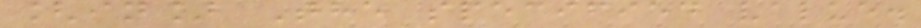[in] The specified value.
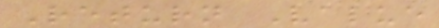Return Value
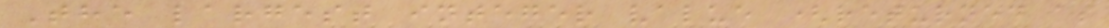The largest integer value (returned as
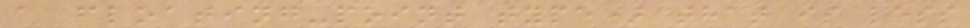a floating-point type) that is less
